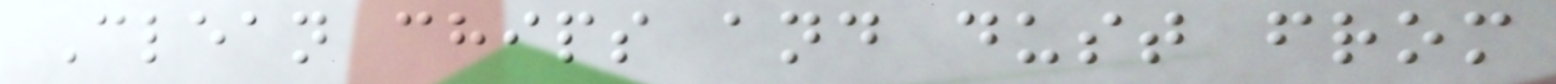Clean chips and dust from
